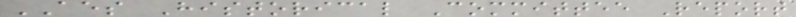AES Historical Committee Report
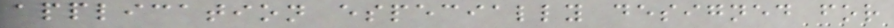application especially designed for
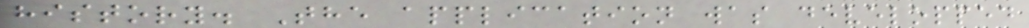history. The application was developped
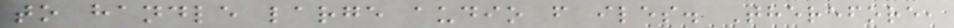to handle large audio f iles. Therefore,
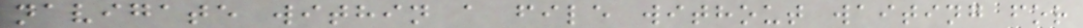navigate within a file without waiting for
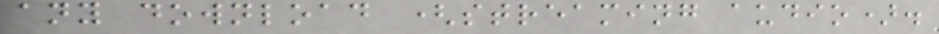any download (streaming audio).
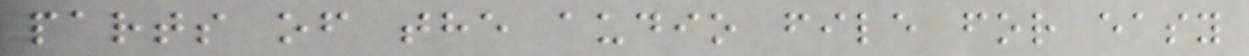parts of the audio file for easy
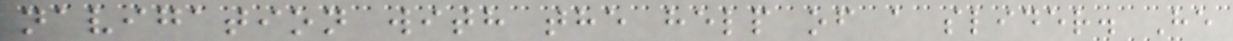navigation with the help of a slider. He
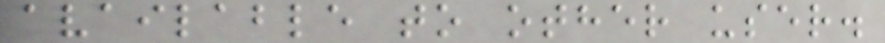available to other user.
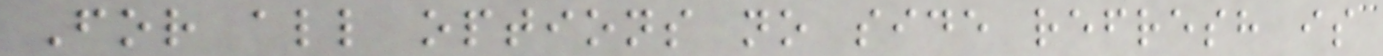For all options no side refresh is
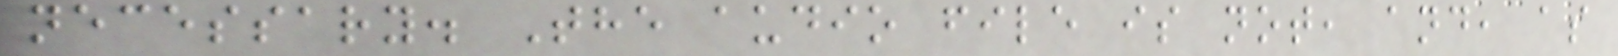necessary. The audio file is not, and, as
